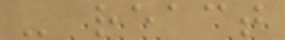- react
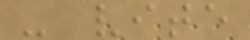- vite
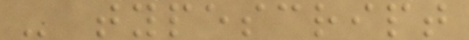- typescript
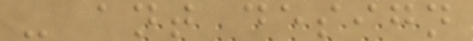- ant design
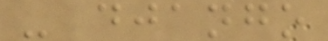- django
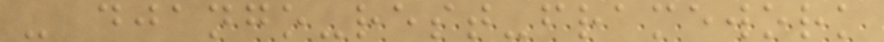- django-rest-framework
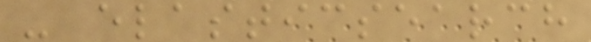- elasticsearch
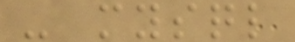- mysql
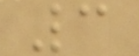3
